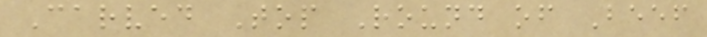Carved Top Round of Beef
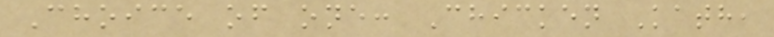Choice of one: Chicken Kath,
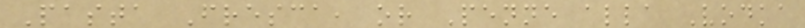Pasta Fresca, or Penne alla Vodka
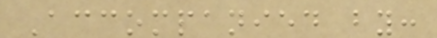Accompanied by:
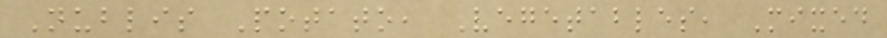Nublis Potato, Vegetables, Mixed
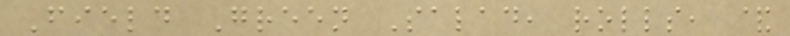Field Green Salad, rolls, &
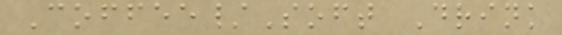Coffee/Soft Drink
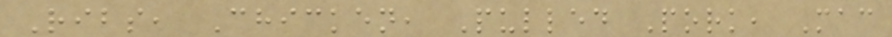Ribs, Chicken, Pulled Pork, Mac
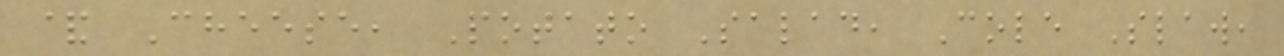& Cheese, Potato Salad, Cole Slaw,
